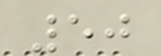50
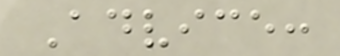Advice:
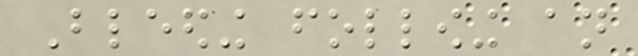Bleeding following an
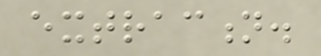extraction.
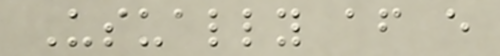Usually after every
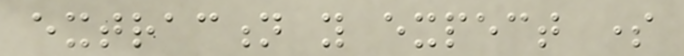extraction you expect some
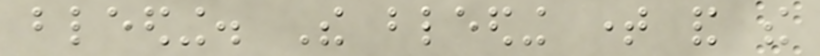bleeding. The bleeding time and the
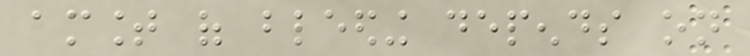amount of bleeding depends on
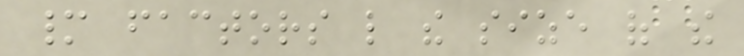many factors like the size of the
